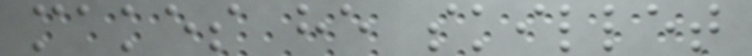makes he skillet
